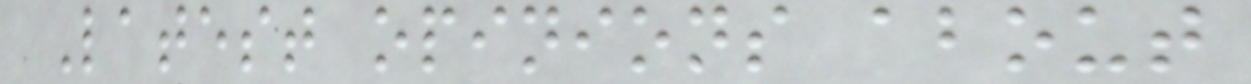Latest opinions about
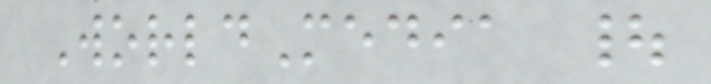WorldMedia |
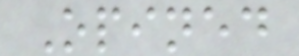Opined
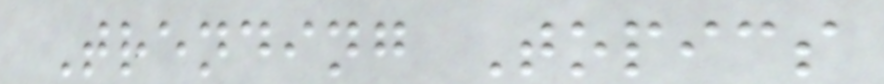Trending Topics
